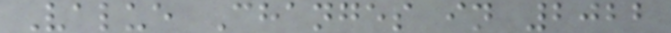Value Changes in 2022
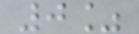0%
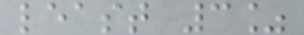least 3%
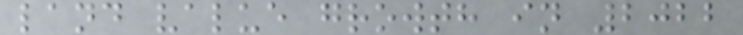land value growth in 2022
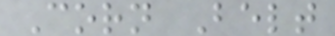Corn Belt
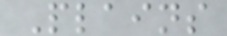Plains
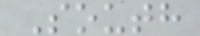South
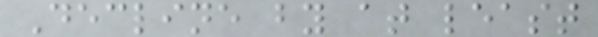Decline by at least
